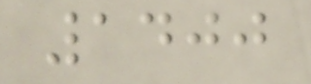1400
